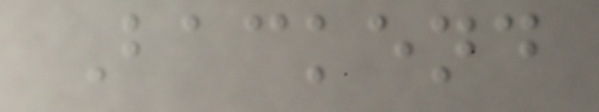Backend
